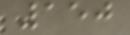150
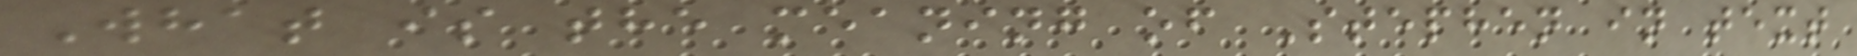What is the meaning of Stephen in text
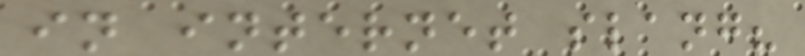in internet slang?
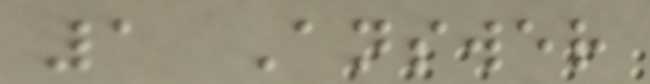1 Answer
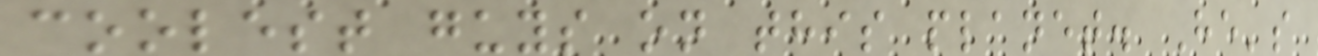coolest guys on this planet. He's
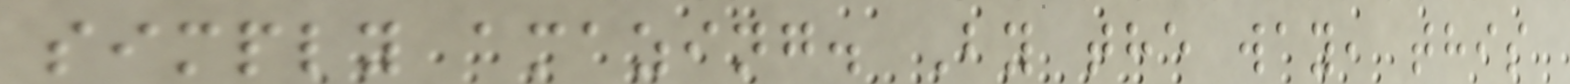simply amazing. By the way, this
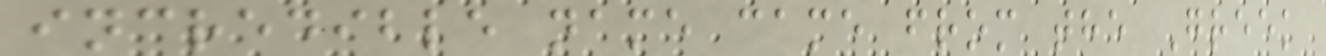incredible name came from the Greek
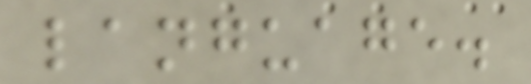language.
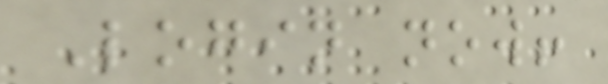Login now!
